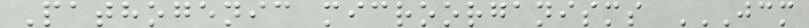Pathogenic microorganisms JCM
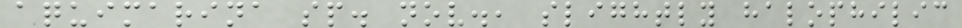aquimarina sp. nov., slightly halophilic
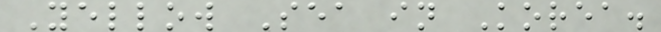Yellow Sea in Korea.
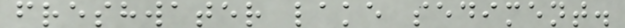freshwater lake sediment.
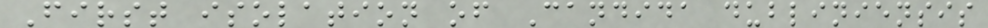First isolation of Candida dubliniensis
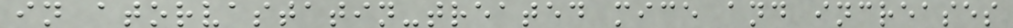in atorvastatin-treated mice and increases
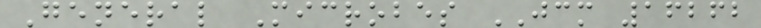General Microbes JCM 16262
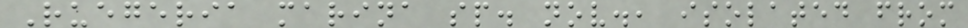Ruegeria marina sp. nov., isolated from
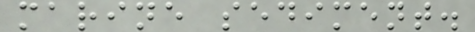marine sediment.
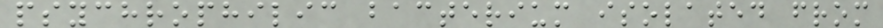psychrophilic bacterium isolated from
